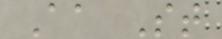Aa St
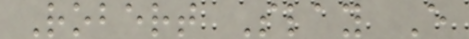Robert Slay E
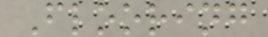Flooring
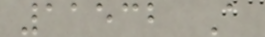11532 A
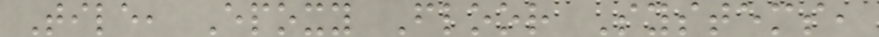Tile, Epoxy Floor Systems,
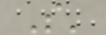S'
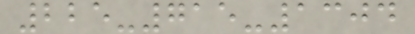225-715-1304
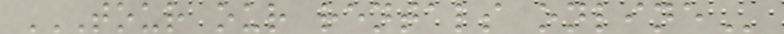TOUR OUR RENTALS ONLINE
